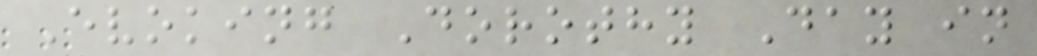Evoking Dorothy Day in
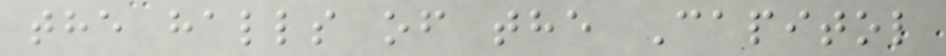the halls of the Capitol
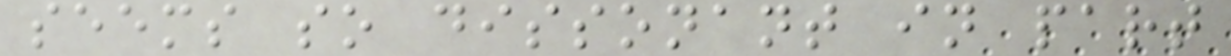seems so dissonant in part
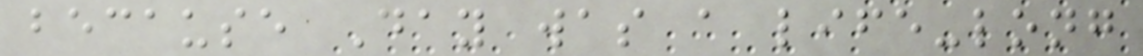because Day was a life-long
